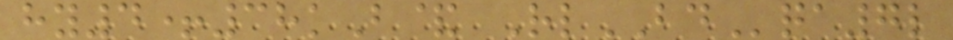hy4+38kB& RlBDqa7l
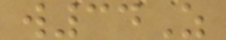w34Z
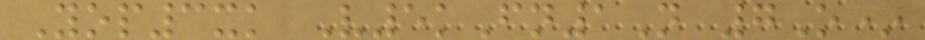Yop3xk V5kFn1N 7O*
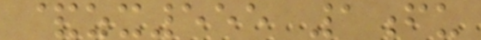&zx555 1fu
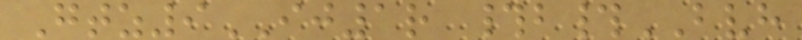Gtz9IJ1r #b#BVH
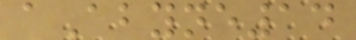aAbyne14
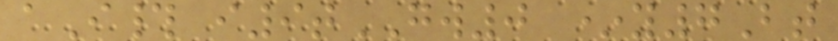aI# i9tGW0 *y7Bt
